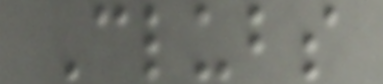Clubs
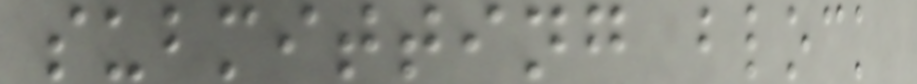submitting block
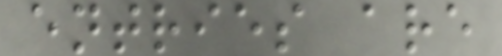entries are
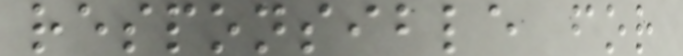responsible for
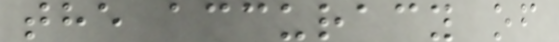the accuracy of
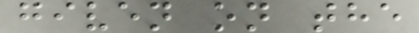given on the
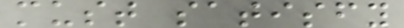must satisfy
